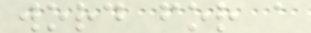word for a
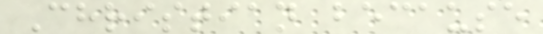Christian because
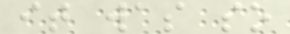it was so
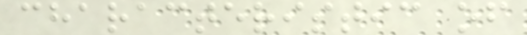characteristic of
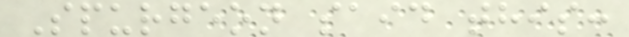Spurgeon said this:
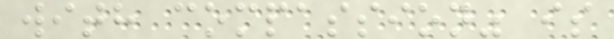with compassion" is
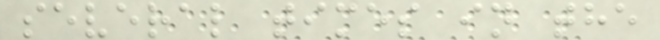several times in the
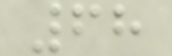68
